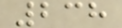238
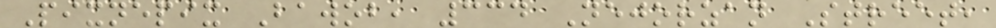Pixnepix Bawob, 334 Nejorzan Street,
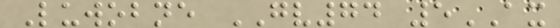Luwobne GV74 5AX
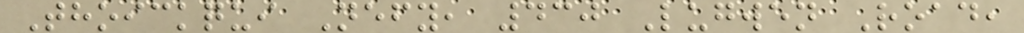Thoickqui Nefy, 430 Lugwen Road,
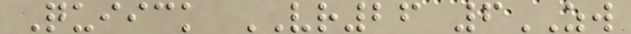Quiick VR26 6ZW
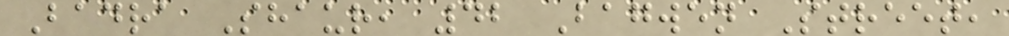Badra Shaur, 42 Bagwen Street,
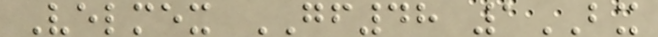Velmex GF48 1BX
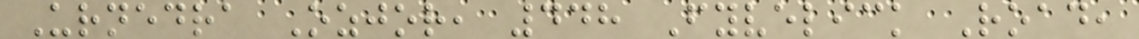Urnedra Ozjor, 448 Fyvelick Road,
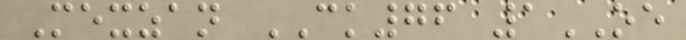Mexzan CK76 1OE
